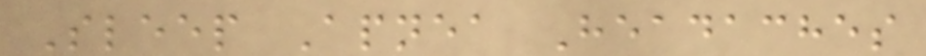Sleep Apnea Headaches
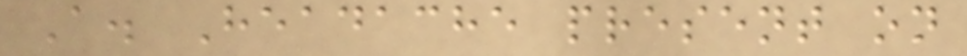A. Headache present on
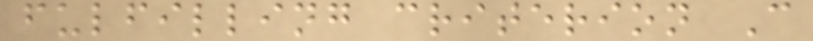fulfilling criterion C
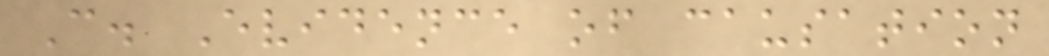C. Evidence of causation
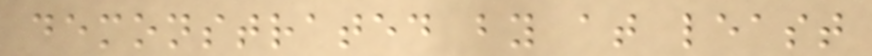demonstrated by at least
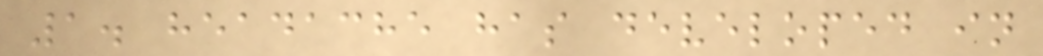1. headache has developed in
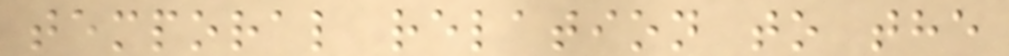temporal relation to the
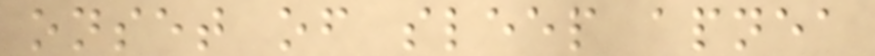onset of sleep apnea
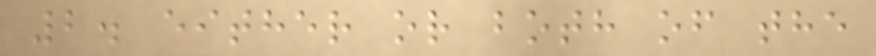2. either or both of the
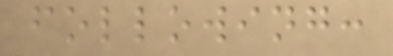following:
